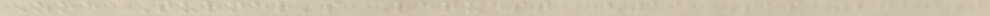Zoe Turner's Request (11 Sep 2019)
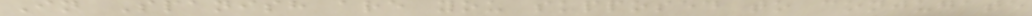In Spanish are you supposed to conjugate
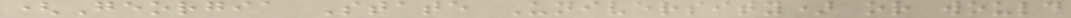(Georgia State University) or would
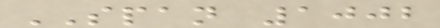SPAN 1002
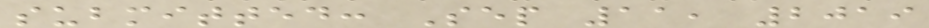submitted: Sep 11, 2019
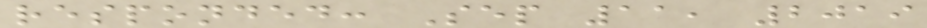responded: Sep 11, 2019
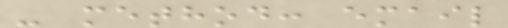- method: email
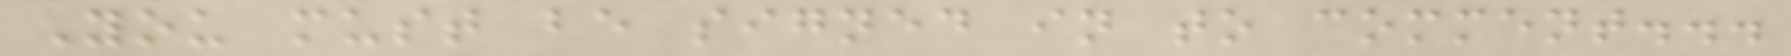You must be signed in to comment...
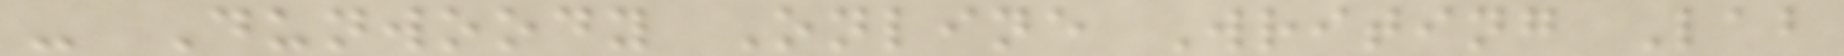- Dunwoody Online Writing Lab
